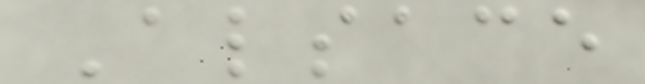Alsace
